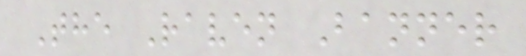The Raven Banner
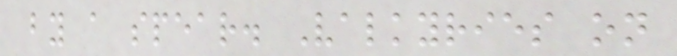by a spear. Valkyries on
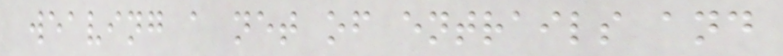weaving a net of entrails and
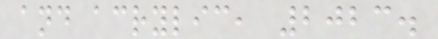and acrylic, 2023.
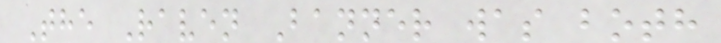The Raven Banner was both
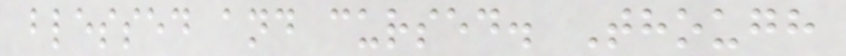blessed and cursed. Though
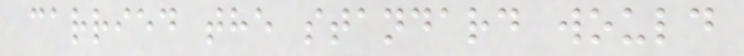carried the standard would
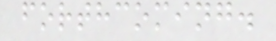forthcoming.
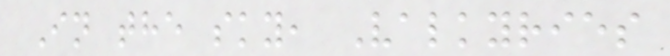In the sky, Valkyries
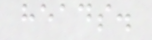heads.
